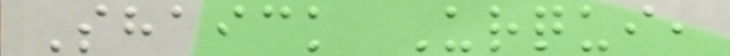Shaick Urqui,
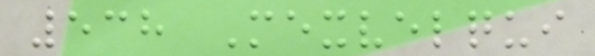538 Mexvelqui
